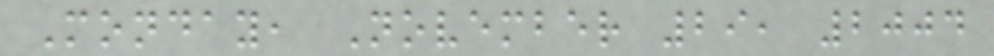Monday, November 29, 2004
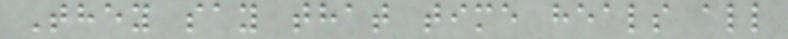They say that time heals all
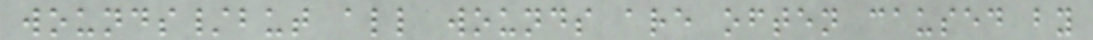wounds/but all wounds are often caused by
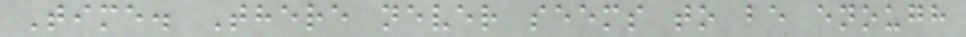Time. There never seems to be enough
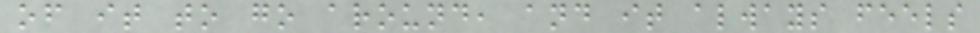of it to go around, and it always feels
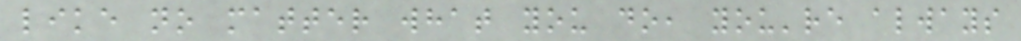like no matter what you do, you're always
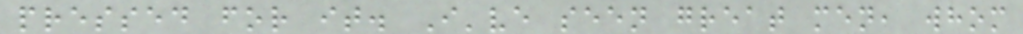pressed for it. I've seen great men, whom
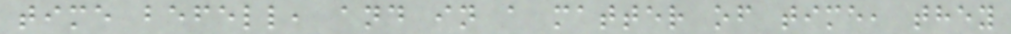time befell, and in a matter of time, they
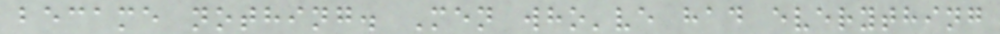became nothing. Men who've had everything
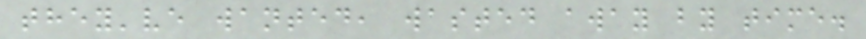they've wanted, wasted away by time.
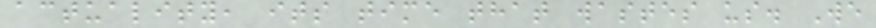actuality, its time that wastes us. We
